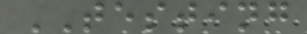TESTING
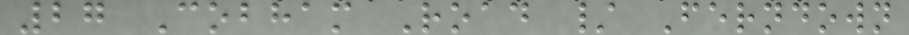27 Cobham Road / Ferndown
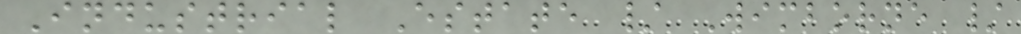Industrial Estate / Wimborne /
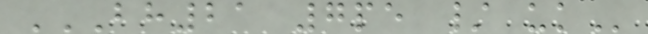BH21 7PE / UK
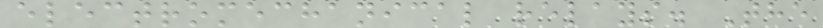electromechanical relays. The
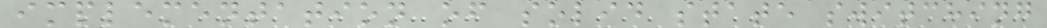implementation of solid state switching
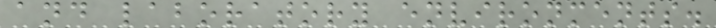and laboratory environments.
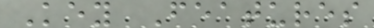Key Features
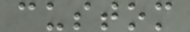custom
